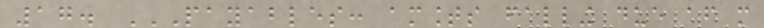17. PAYABLES: AMOUNTS FALLING DUE AFTER MORE
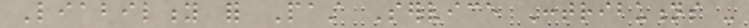Liability for Past Service Contributions -
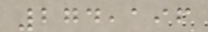274,196
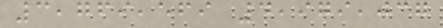3,769,569 4,979,037
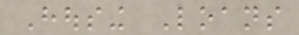Housing Loans
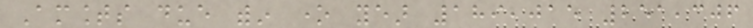Amounts due within one year 189,015 251,306
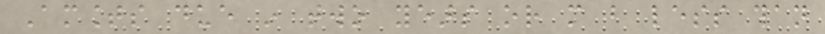Amounts due in two years or more but less than
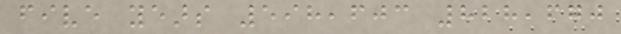five years 598,603 828,670
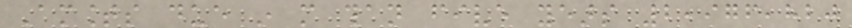Amounts due in more than five years 2,976,820
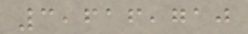3,616,710
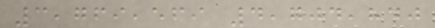3,769,569 4,704,840
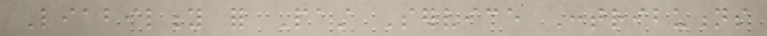Liability for Past Service Contributions
